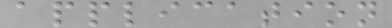application
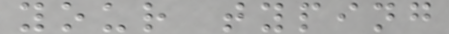your typing
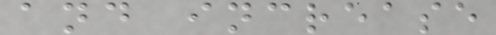and increase
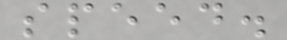speed.
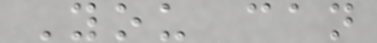You can
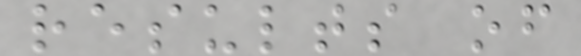results of
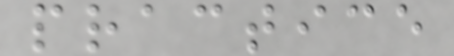practice
